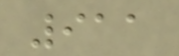911
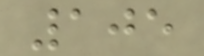105
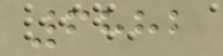6882
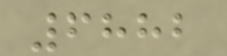6882
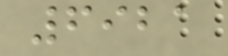6921
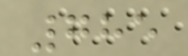785
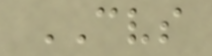CVS
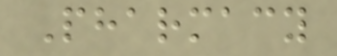Pharmacy
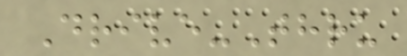Drive-Thru
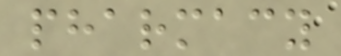pharmacy
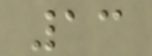13
